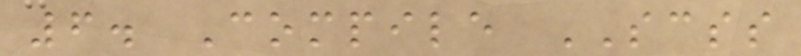6. Compile SCSS
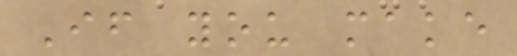If you make
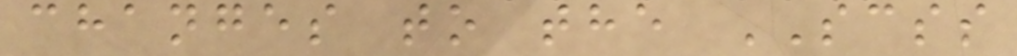changes to the SCSS
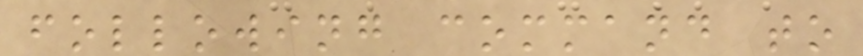following command to
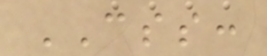CSS:
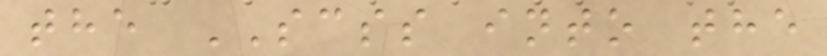the SCSS into the
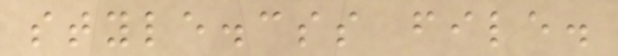style.css file.
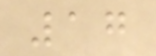17
